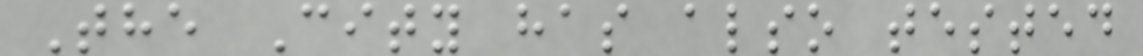The City has also tested
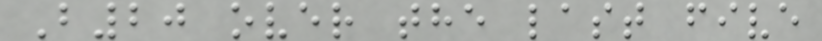B20 over the last five
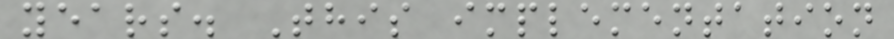years. This implementation
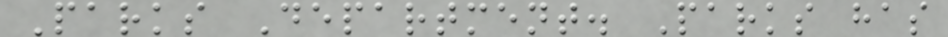Parks Department. Parks has
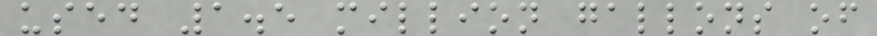used 1.5 million gallons of
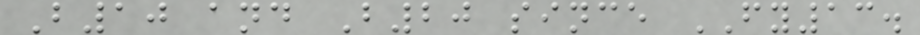B10 and B20 since FY13.
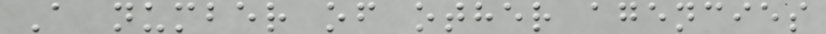A number of other agencies
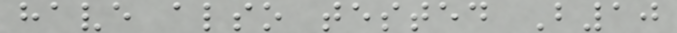have also tested B10
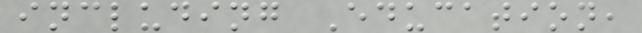including Education,
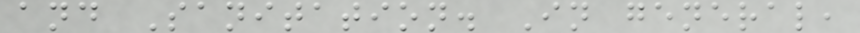and Sanitation. In general,
